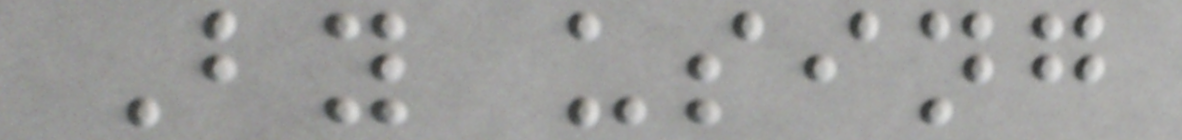By using
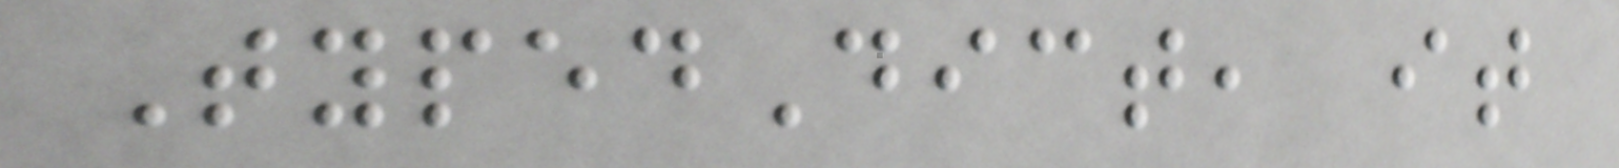TypedDict, it
